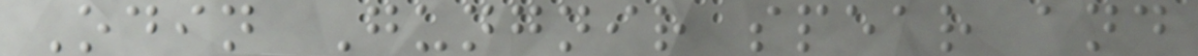Odin Gungnir spear and
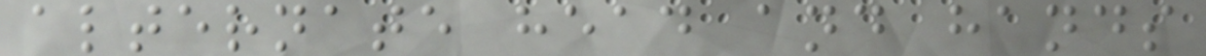alternate head and hands
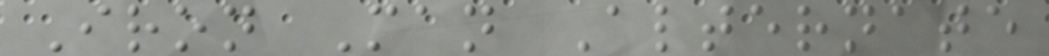Iron Man Alternate
